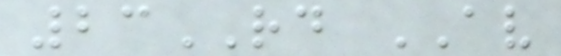23RD AV
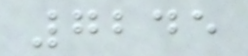7245
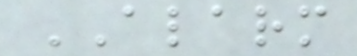ALARM
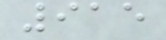915
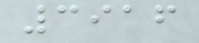3916
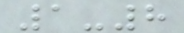1-8
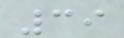39
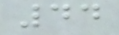44
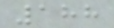188
